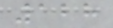128
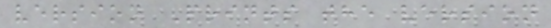version Prints the version
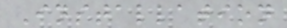Installation
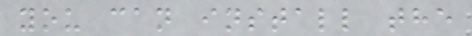you can install the
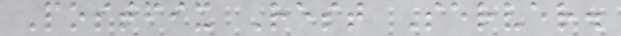Postfix Rest Server.
